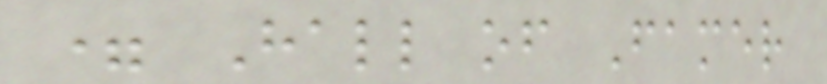= Hall of Famer
